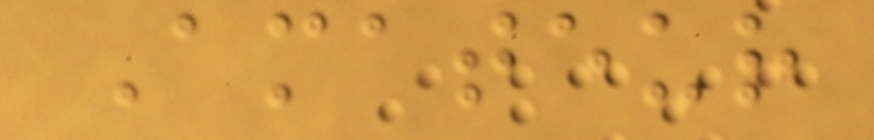Amateur
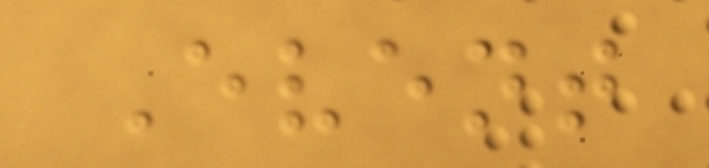Event
